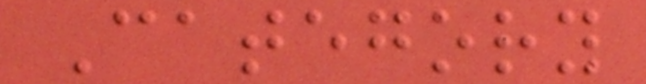Category
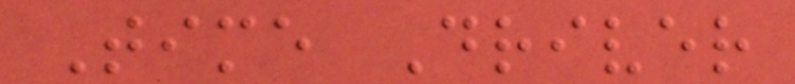Time Driver
